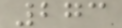273
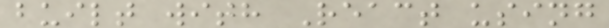built with React using
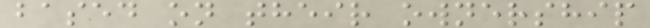based on their ownership
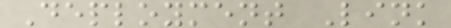Deployment Link
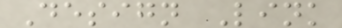Design Link
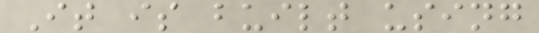It is built using
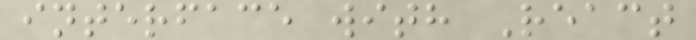interface with React
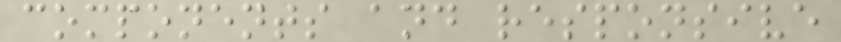components and responsive
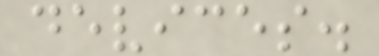devices.
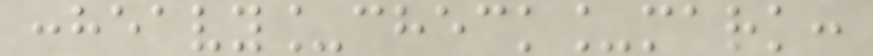:heavy_check_mark:
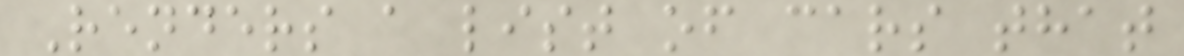Renders a list of cars that
